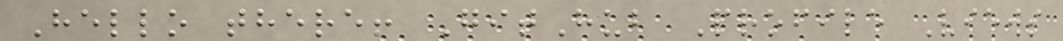Hello there! GitHub Profile Views
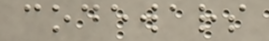codewars
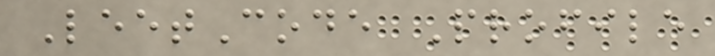LeetCode Profile
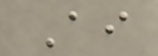Ai
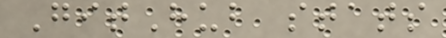GitHub stats
